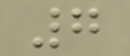7
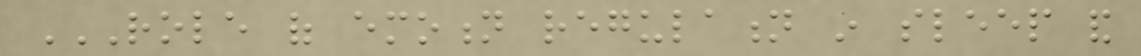ROLE OF EMOTION REGULATION IN SLEEP AND
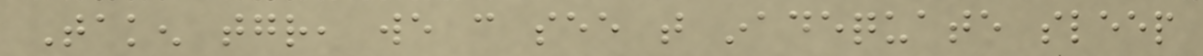Taken together, we can see that inadequate sleep
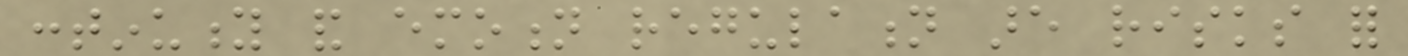continuity and emotion regulation are risks for
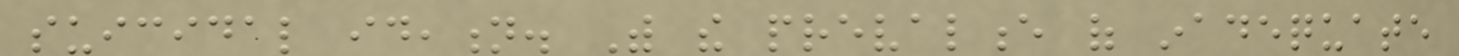suicidal ideation. With the prevalence of inadequate
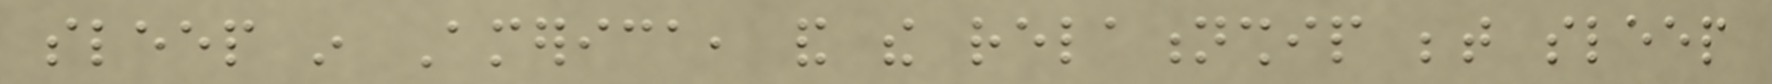sleep in America, and the relationship between sleep
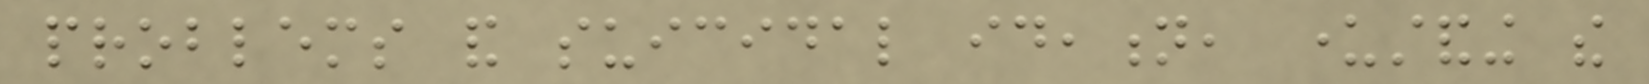problems and suicidal ideation, understanding the
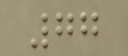77
